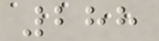288
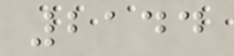2144
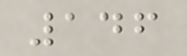146
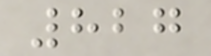827
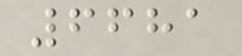6681
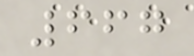667
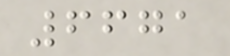6671
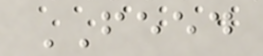FEED
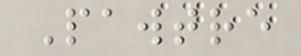Pawtre
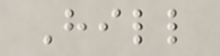Hill
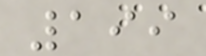199
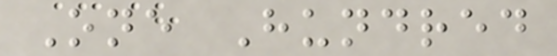One Hundred
